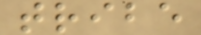tribe
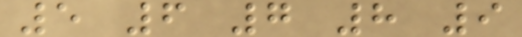5 6 7 8 9
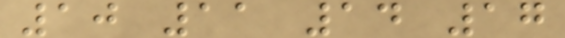10 11 14 17
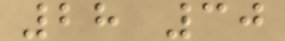28 30
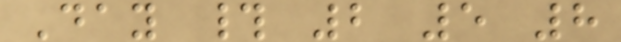Day # 2 5 8
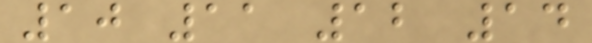10 11 12 14
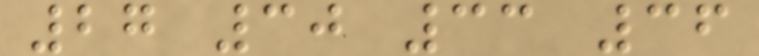27 30 33 36
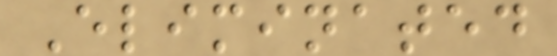Eliminated
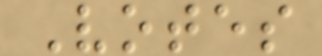Votes
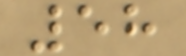58
